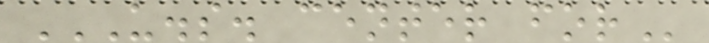U.S. CENTER FOR
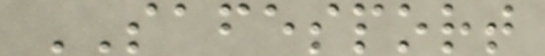SAFESPORT
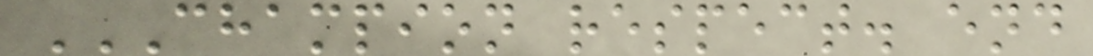CHAMPION RESPECT. END
